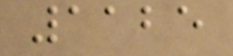1125
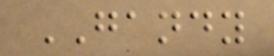GANDY
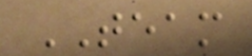TEAM
